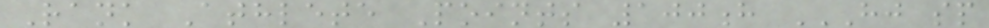Rank Athlete Points 100h HJ SP
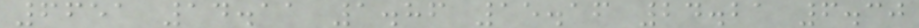6651 14.11 1.86 15.16 24.21 6.30
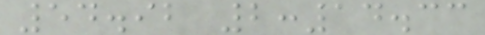54.92 2:14.33
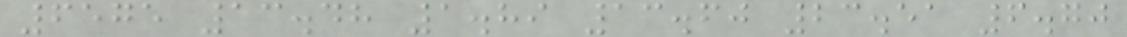6575 13.48 1.89 13.60 23.51 6.70
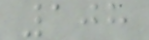108
